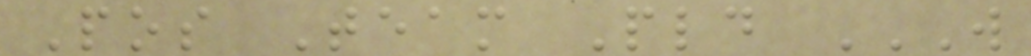Pos Team Pld W
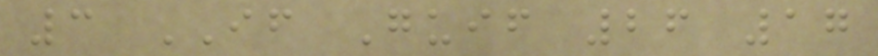3 IF Guif 26 17
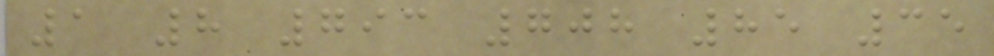1 8 793 708 85 35
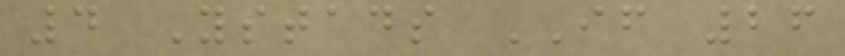4 Ystads IF 26
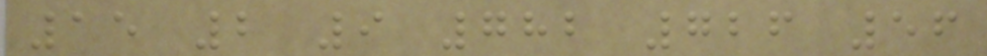15 2 9 782 726 56
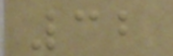32
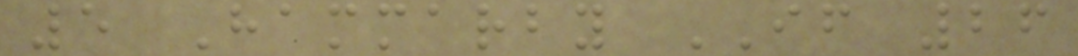5 Hammarby IF 26
